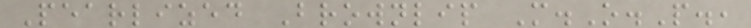Pearlized Brownlip M.O.P.,
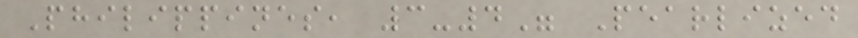Philippines, 3-4" Pearlized
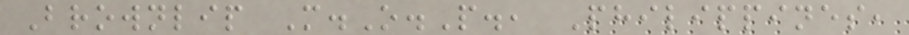Brownlip M.O.P., Philippines,
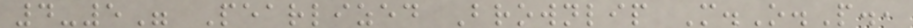4-5" Pearlized Brownlip M.O.P.,
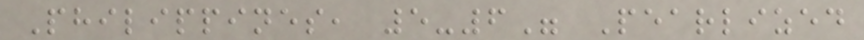Philippines, 5-6" Pearlized
